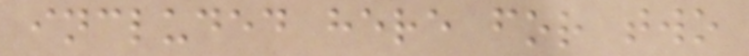included here for two
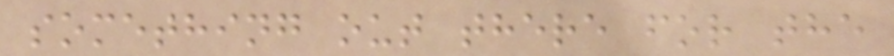something out there for the
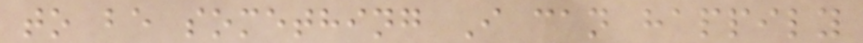to be something I can happily
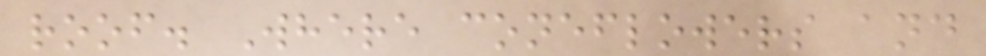roof. Where coneflowers and
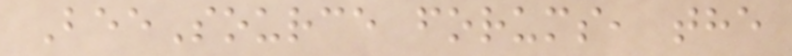BeeSource forums, the
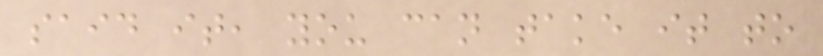said it, you can take it to
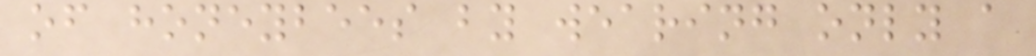of honeybees by wearing only a
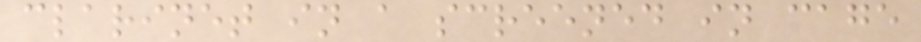clarinet in a screened in cage
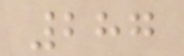287
